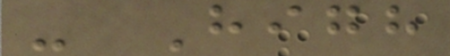- High
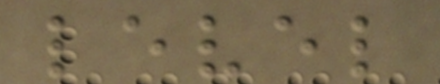level
